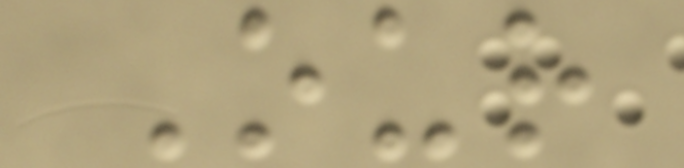Our
